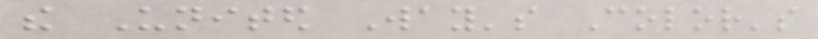the United Way's Color's
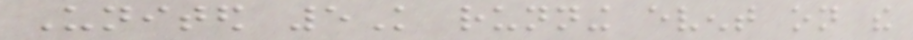United 5K running event on the
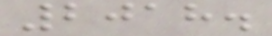2018.
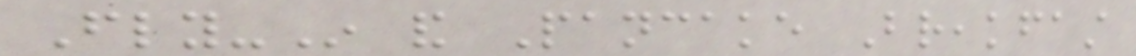Fly-In and Pancake Breakfast
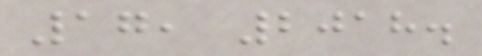17, 2018.
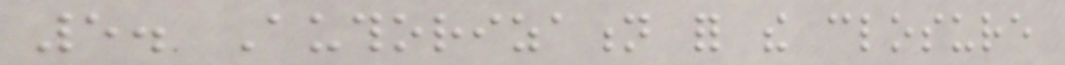5. Authorization for the closure
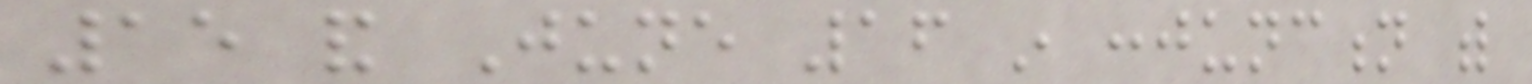15 and June 16 in conjunction with
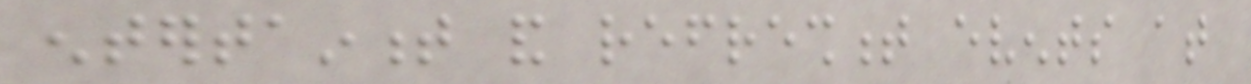entertainment and refreshment events at
